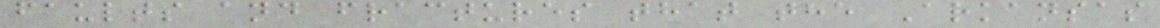faults and fractures that the Arkansas
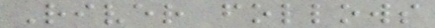River follows
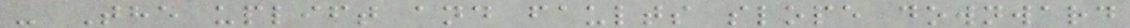- The uplift and faults slope downward
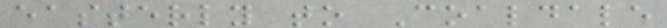easterly to Coaldale
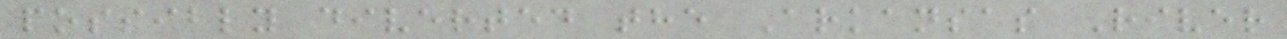possibly diverted the Arkansas River
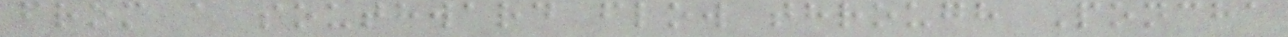from a southward flow through Poncha
